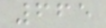665
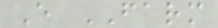E FARM
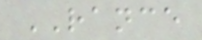RANCE
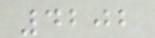4202
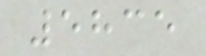5835
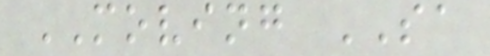MOVING SA
